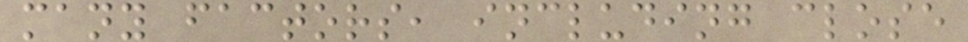many factors, including close
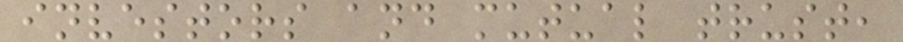investors and mutual trust,
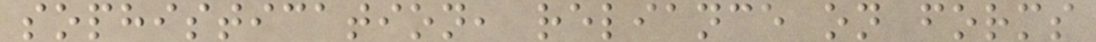sophistication, reliance on forms
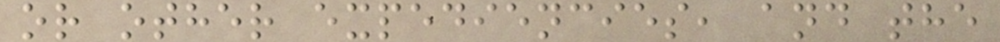or other expediencies, and the
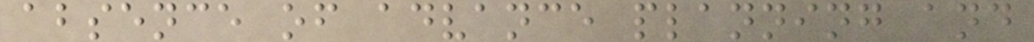absence of advance planning and
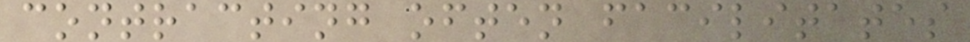contracting often facilitates
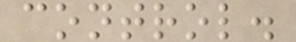control.
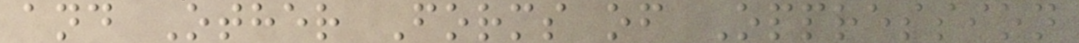and Other Forms of Oppression
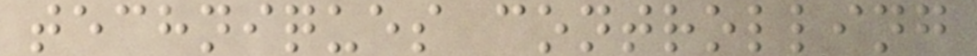techniques controlling
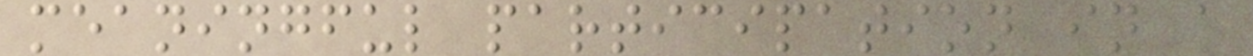meaningful participation in a
